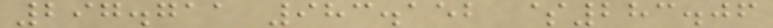297.711 983.152 $283.06
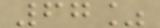67%
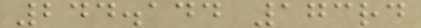244.144 173rd
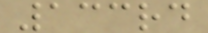133rd
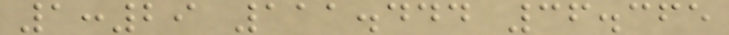1:29 111.444 36.365
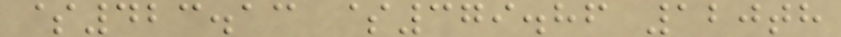$423.13 $379.86 120th
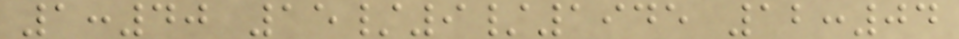1:40 15/9/1945 12:04
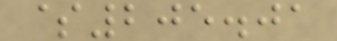$205.01
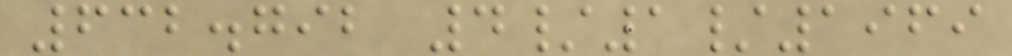632.792 4/1/1969
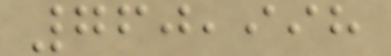760,998
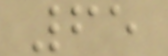65
